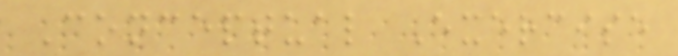Conceptual Exercise
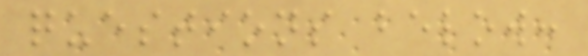questions below:
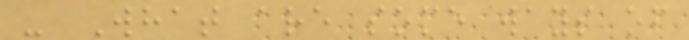- What are some ways of
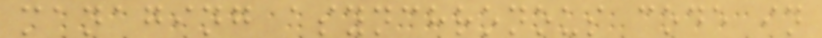managing asynchronous code in
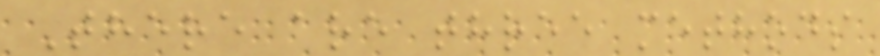There are three methods
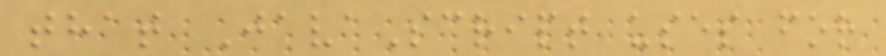that JavaScript uses for
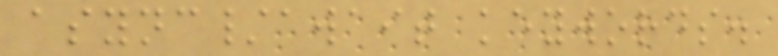async/await keywords.
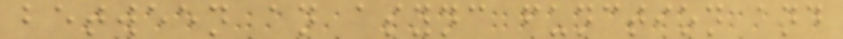between an async function and
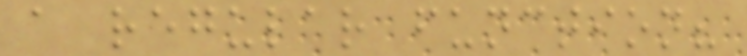a regular function?
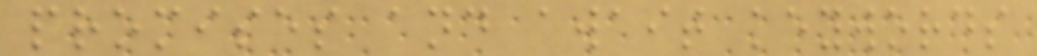promises and await keywords
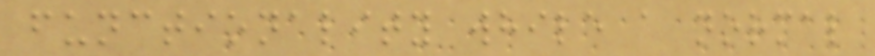functionality while a normal
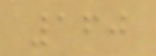160
